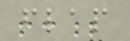flap
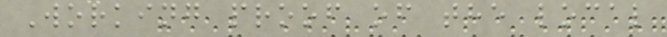Working proof of the local
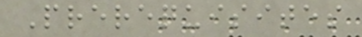Prerequisites
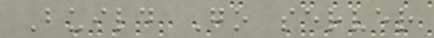Build Go server
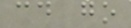cd go
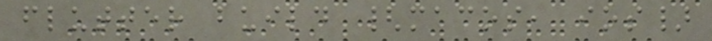flutter build {macos, ios}
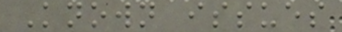Known issues
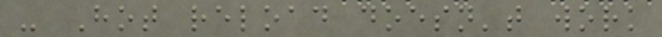- Hot reload doesn't work
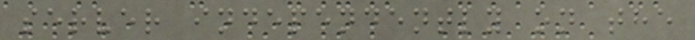server independently on the
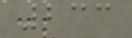233
